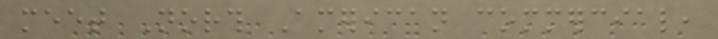meet North American commercial,
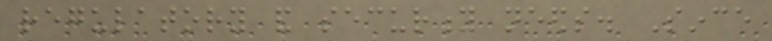regulatory and security needs. Since
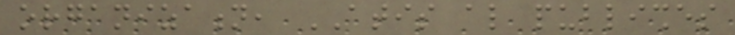organization, ATIS also publishes
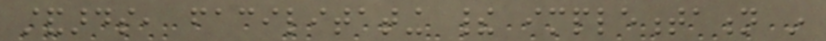standards, facilitating their implementation in
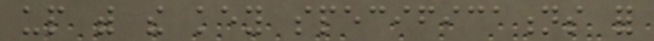up with the key specifications for
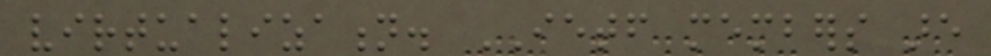virtualization. IETF members are
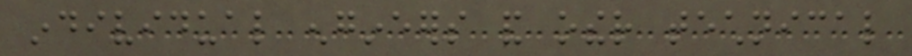individual engineers and other technical
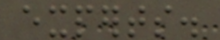experts.
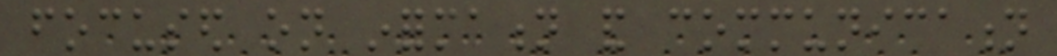focused on information and communication
